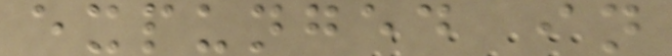expunged in
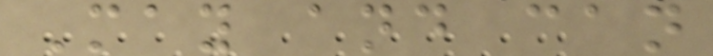May and can
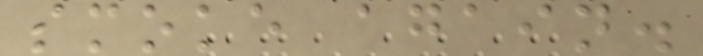smoke again.
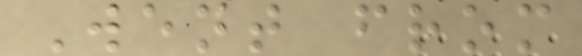Went from
